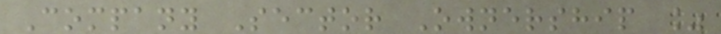Company Sector Ownership %
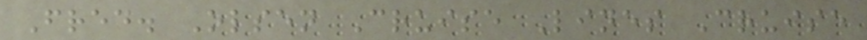Fred. Olsen Cruise Lines Cruise
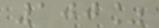100%
